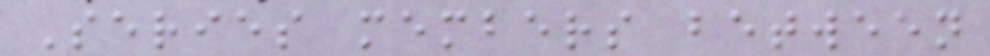Series members between
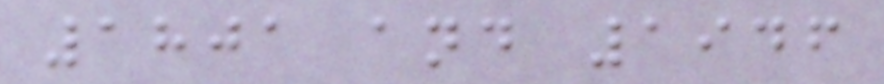1801 and 1946
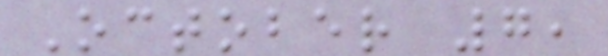October 7,
